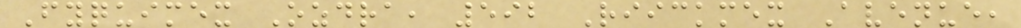Fyquimex Ozdra, 592 Riickmex Avenue,
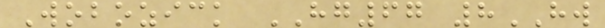Wobozick HG67 8HW
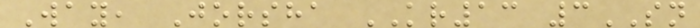Way, Jorsha KR13 3SN
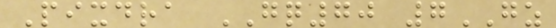Pixdra GQ70 7GZ
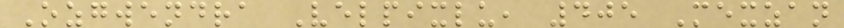Ozgwendra Velpixlu, 405 Mexzan
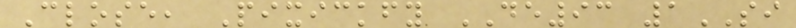Close, Pixickfy DE93 1SI
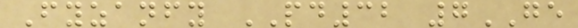Fyzanfy PD32 7GE
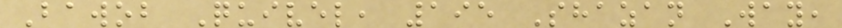Bawob Quivel, 195 Shazan Way,
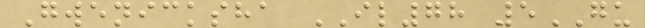Gwenicksha IL78 5GU
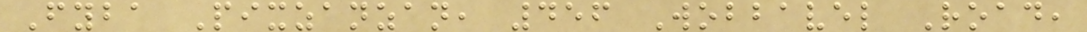Fyba Pixzanzan, 456 Wobbavel Road,
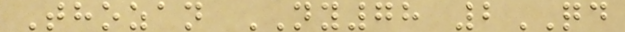Thozan NY78 2QD
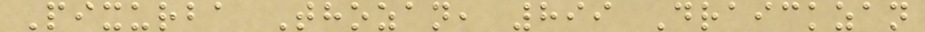Pixurba Thozan, 899 Draickzan
